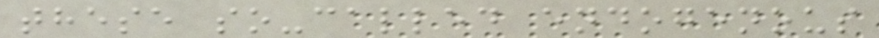these so-called endogenous
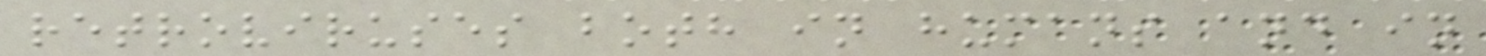retroviruses both in humans and in
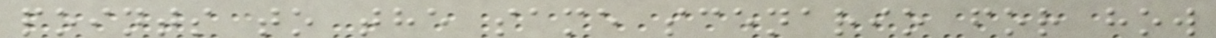points to the same scenario for how
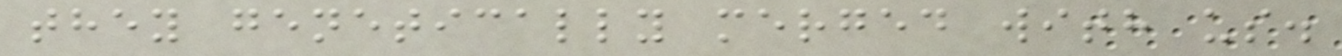they genetically merged with us.
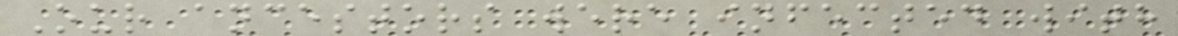Our ancestors were infected with
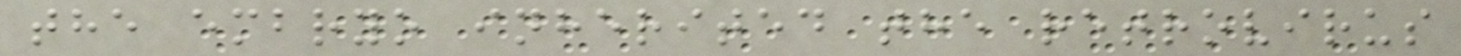the embryo inherited the retrovirus
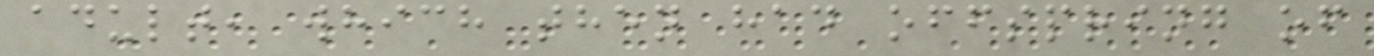adult, which then had offspring of
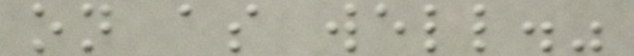on as well."
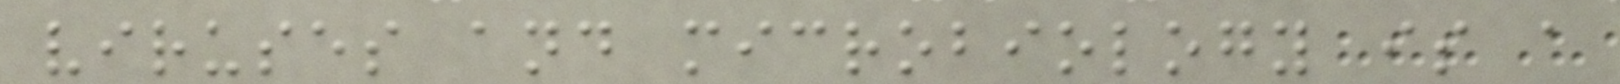viruses and microbiology is a
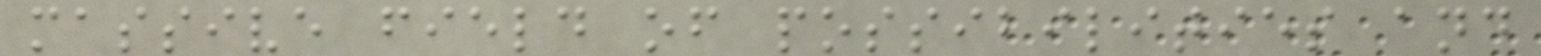massive field of possibilities and
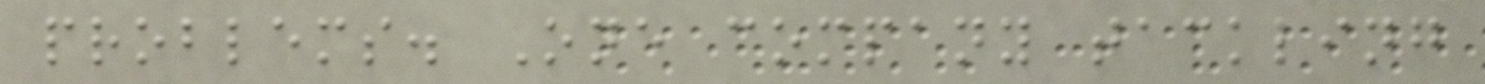problems. One company tackling
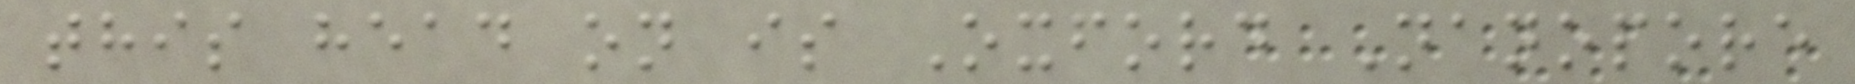this head on is Oxford Nanopore
